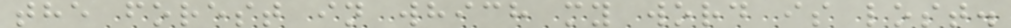the forest in which my word is lost.
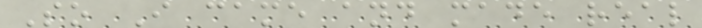So I came and made real
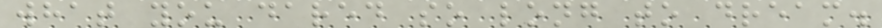what you dared so long to dream.
